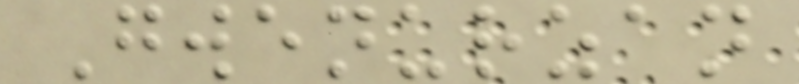Gwenurzan
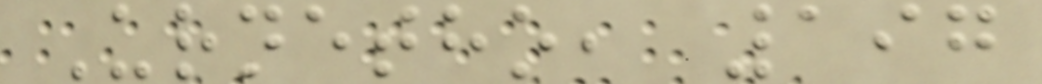Urnetho, 197
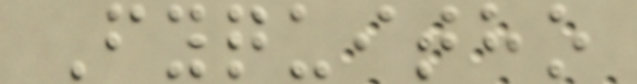Fyquitho
